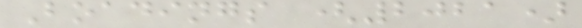Boadings (2021)
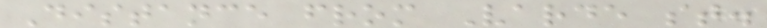Distance from Varde st.
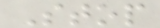Stop
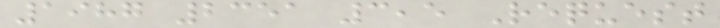1987 2351 3,5 Request
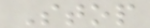Stop
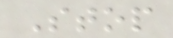Stop
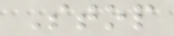Stop
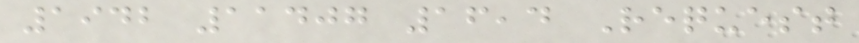1942 11407 16,4 Request
